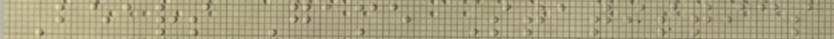Bears Game Statistics
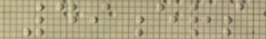49ers
